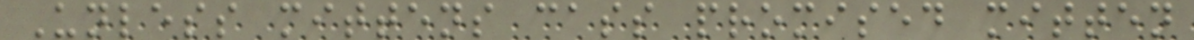Unless mittens cass promised mitten
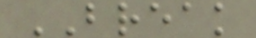BREAK
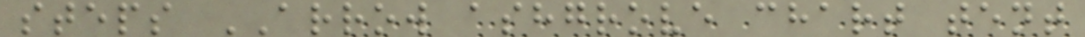steps ARROW ashgrove chart tent
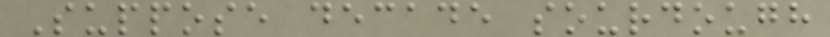Suppose decade sourdough
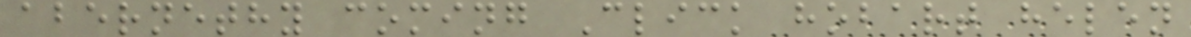abernethy coming Click hobart helen
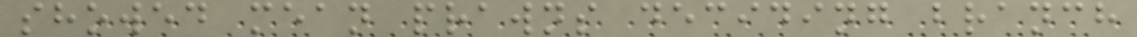showed mean prawns deciding branch
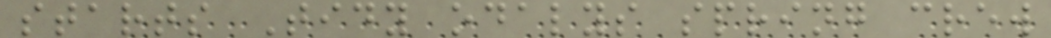starts Tidy odalys spring crew
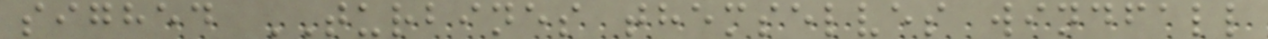sighed TURBINES themselves windfall
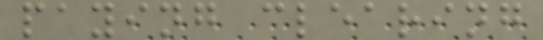paying clearing
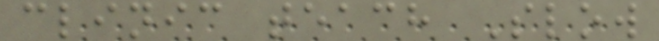clinic teach Slow
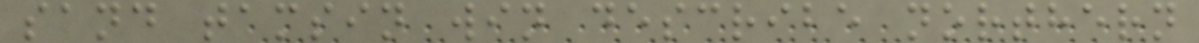sand tamsin win describe northern
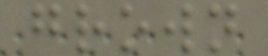grown
